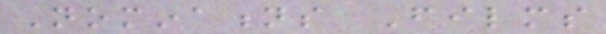Nominations Films
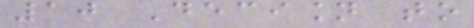10 Decision to
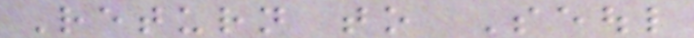Return to Seoul
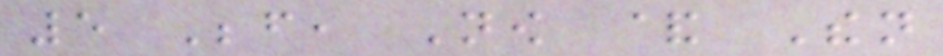5 Before, Now & Then
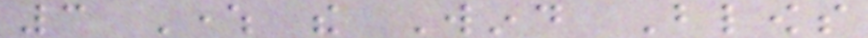3 Where the Wind Blows
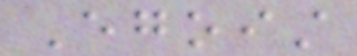Egoist
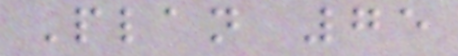Plan 75
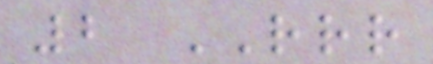2 RRR
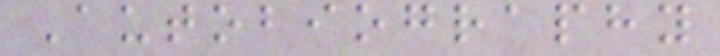Autobiography
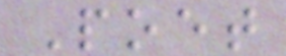Poet
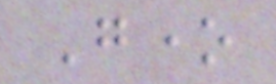Gone
